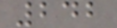242
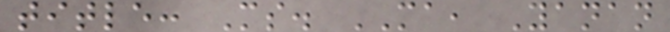title: Ms. MA, Yanan
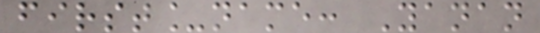first_name: Yanan
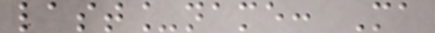last_name: Ma
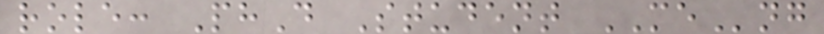role: PhD Student MEng
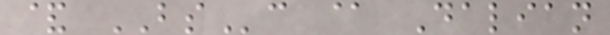& BSc @ Dalian
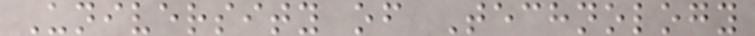University of Technology
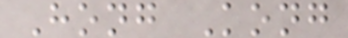Hong Kong
